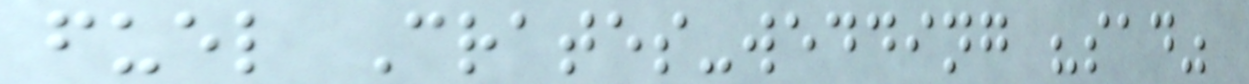fuel Crates-wedding "sad"
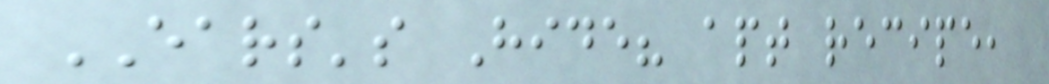EARS's Hide? apt recipe,
